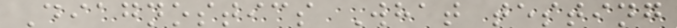Diagnostics What testing
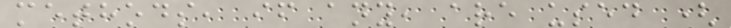methods, if any, are used (
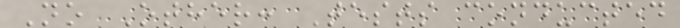No Other: Tests conducted
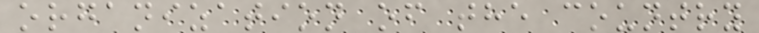organization of the country
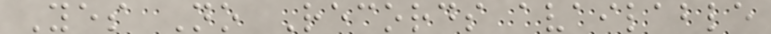Yes No Records available
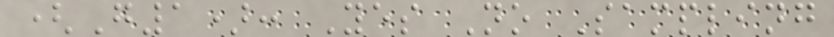(G1): Yes No Sampling
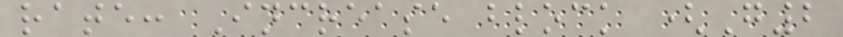rate: Increase block (G2
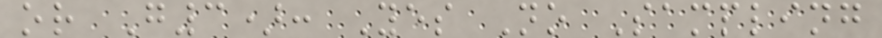or G3): Yes No Sampling
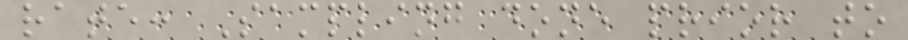rate: Sampling done prior to
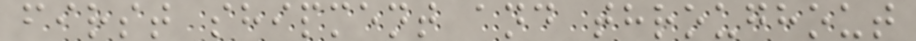first shipment and throughout
